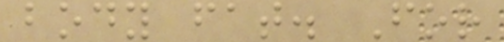body fat. For
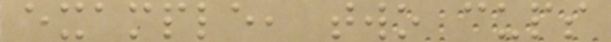example, two cups
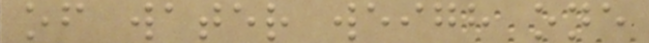of water weigh one
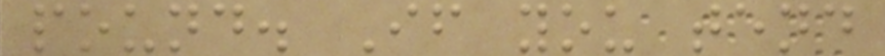pound. If you tend
